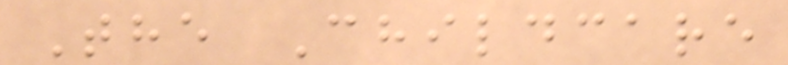The Childcare
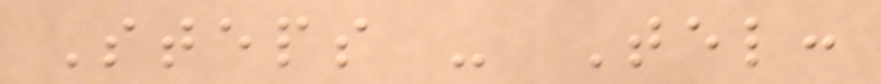Steps - Tel:
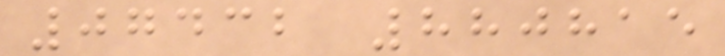07432 880815
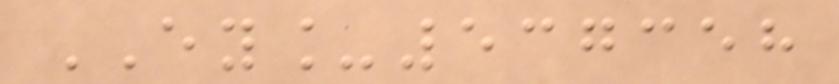EY_537358
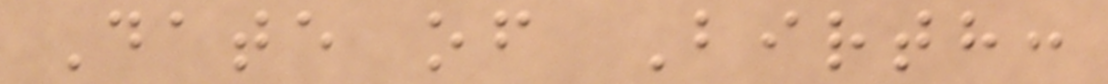Date of Birth:
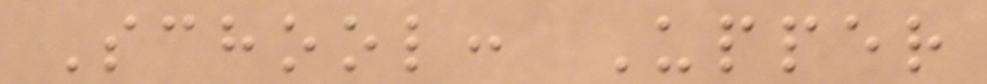School: Upper
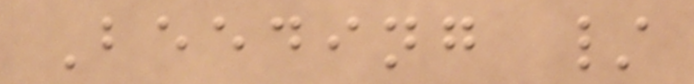Beeding /
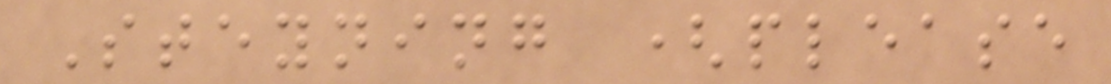Steyning (please
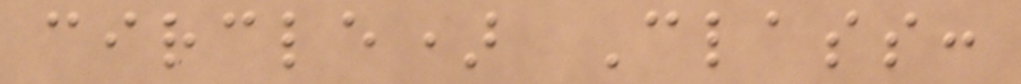circle) Class:
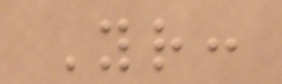Yr:
